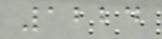1224
